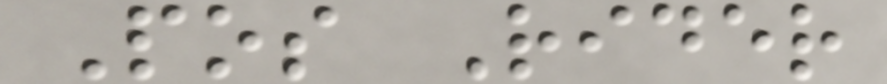Pos Rider
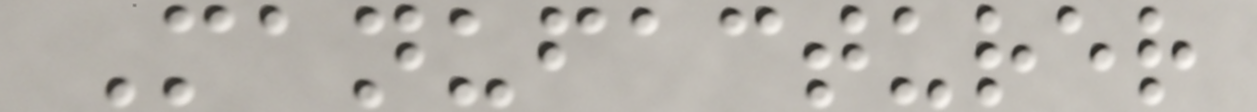Manufacturer
